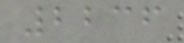2236
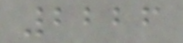2226
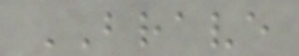BRAVE
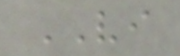VI
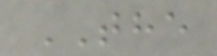THE
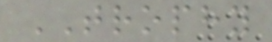TROPHY
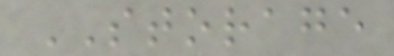STORAGE
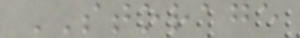STORAGE
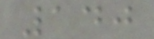140
